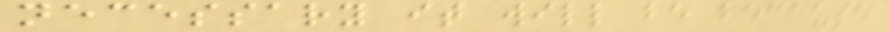necessary it will be because
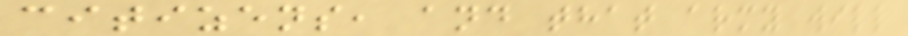citizens, and that army will
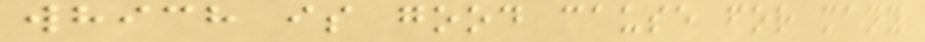which is good cause for many
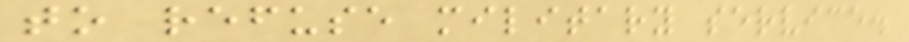to refuse military service.
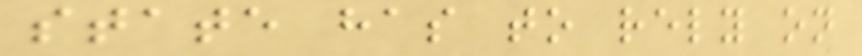state has to rely on
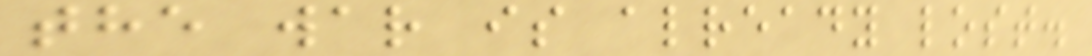the war is already lost.
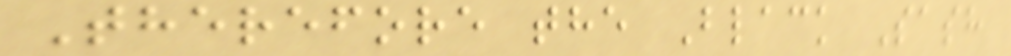Therefore the Black Sash
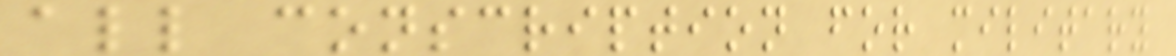all conscription for military
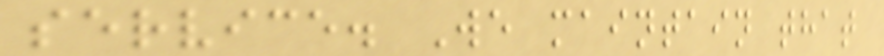service. We maintain that
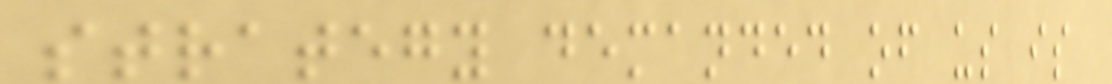strategy demanded of us is
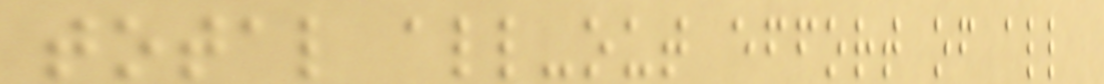total all-out effort of all
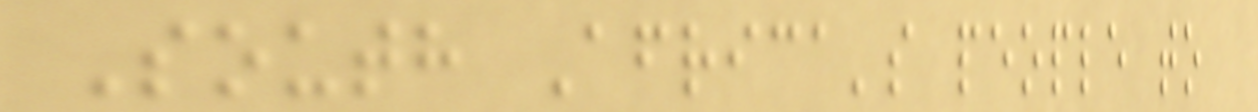South Africa's people to
